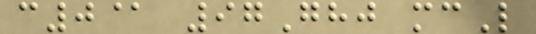c0@ 97Ghj mcL
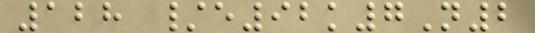128 /e92k7N2
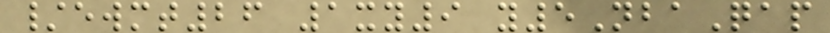/ewmt26 1xy9 y5NbaQap
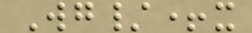Wg/+x
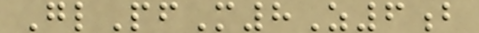GlPfM8Z6b
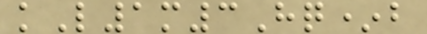kL1m3Hq*b
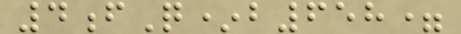4fQ*b658=
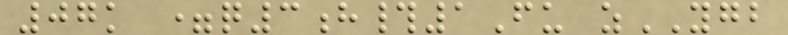07k =q3h#1Fu zYGB
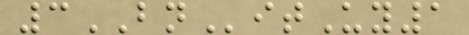3BNitUy1
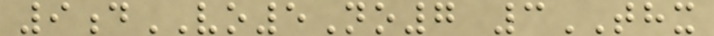9dVO5No7 3THX
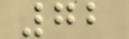72
